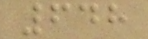648
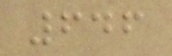646
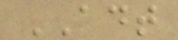ADT
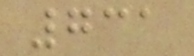731
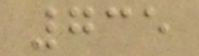735
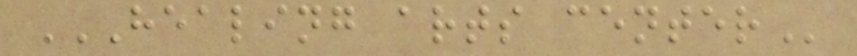HEALING ARTS CENTER
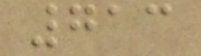713
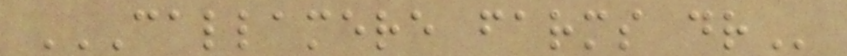CALLAMERE FARMS DR
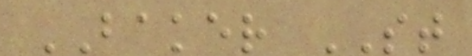BAKER ST
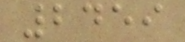2459
